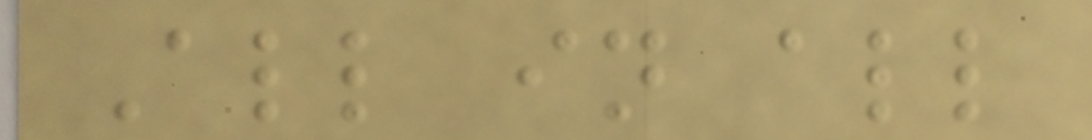All in all
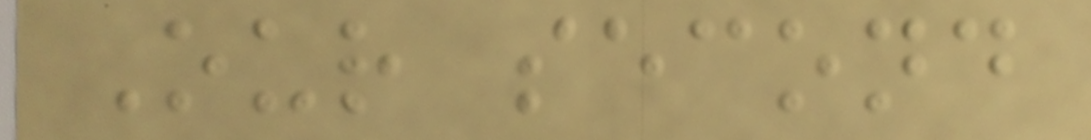Our second
